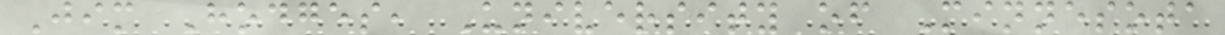Jim Hodges, University of Minnesota
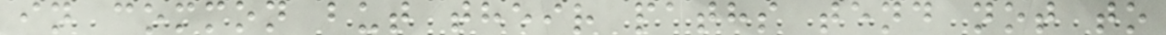in common but their paths tend not to
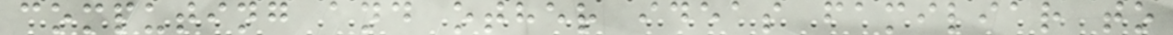computing and other ideas familiar to
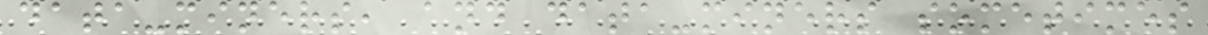data-miners, and data-miners sometimes
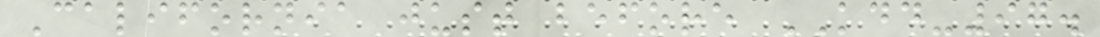California just before KDD-97.
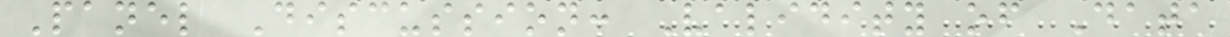Panel Discussion: Validity of Data
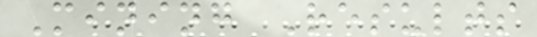Mining Results
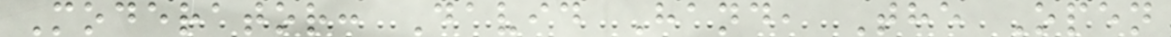Moderator: David Hand, The Open
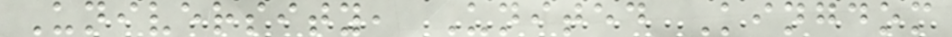University, United Kingdom
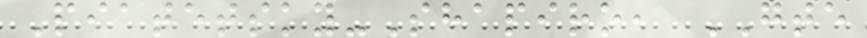Piatetsky-Shapiro, GTE
